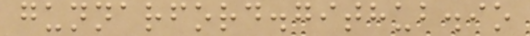gunnarford.github.io
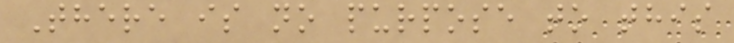There is no purpose to this
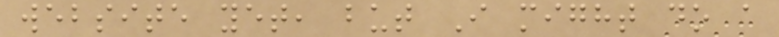website yet, but I might do a
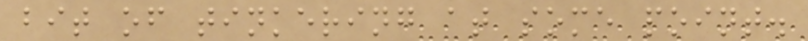bit of tinkering at some point.
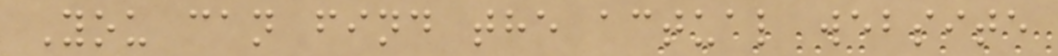You can find the actual website
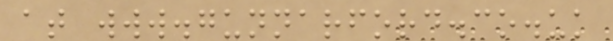at www.gunnarford.co.uk
